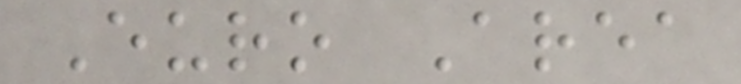Euro Area
